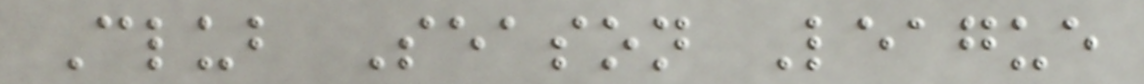Club Season League
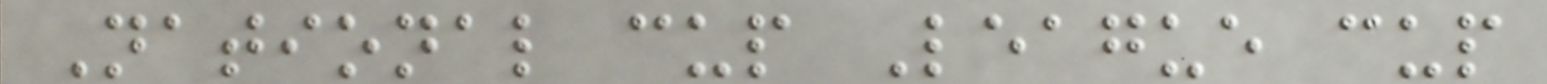National cup League cup
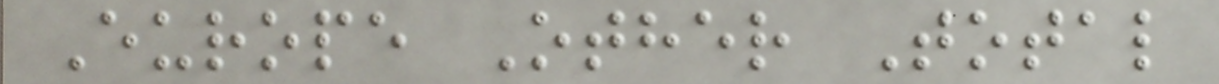Europe Other Total
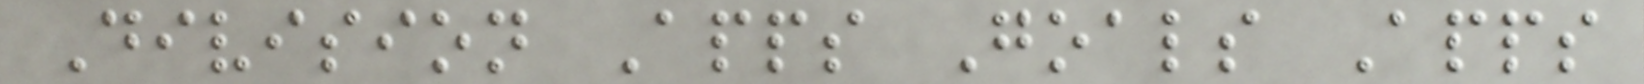Division Apps Goals Apps
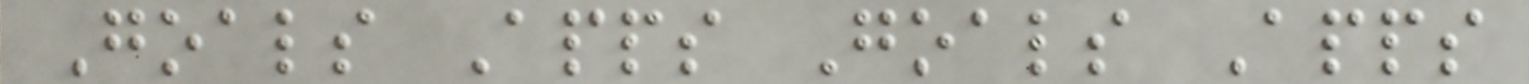Goals Apps Goals Apps
